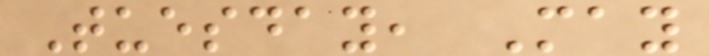Tuesday, May
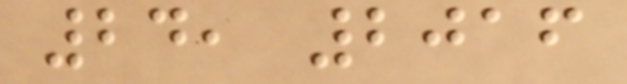24, 2016
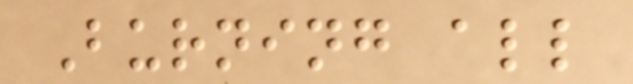Burning all
